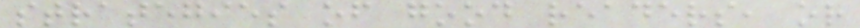strategies of good readers, or
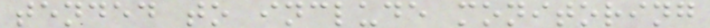tended to include monitoring
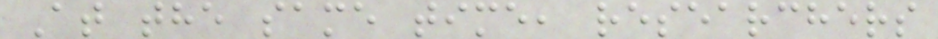At the same time, researchers
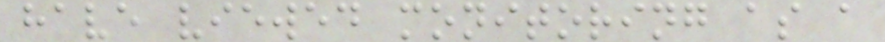have viewed monitoring as a
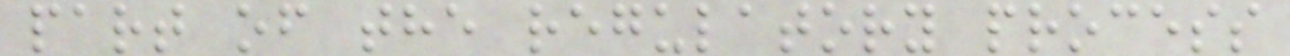part of the regulatory process
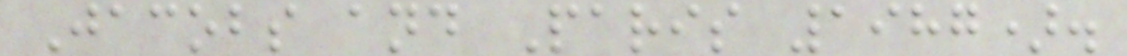Jacobs and Paris 1987).
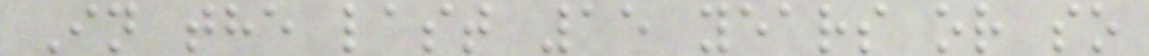In the last 15 years or so
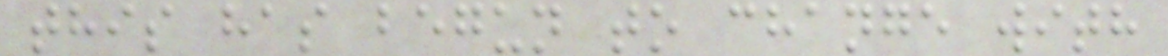this has begun to change with
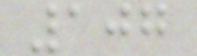107
